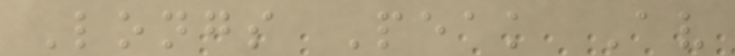Longs Peak Av
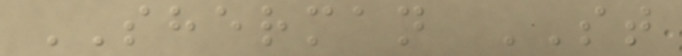SHERMAN ST
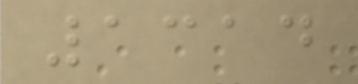1314
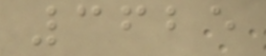3625
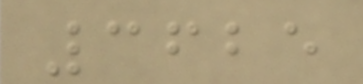3625
